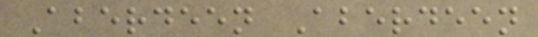Aberdeen Aberdeen
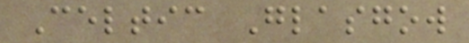Celtic Glasgow
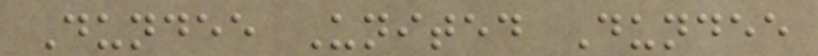Dundee United Dundee
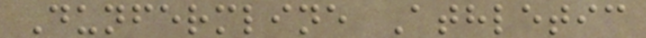Dunfermline Athletic
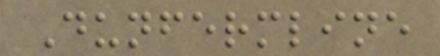Dunfermline
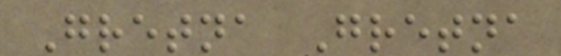Gretna Gretna
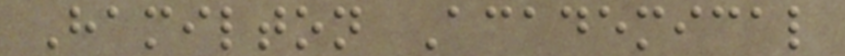Hamilton Academical
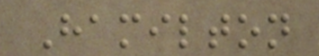Hamilton
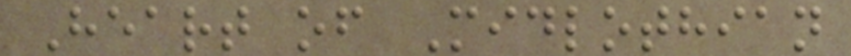Heart of Midlothian
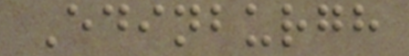Edinburgh
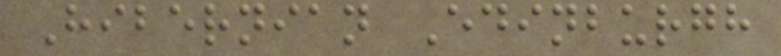Hibernian Edinburgh
